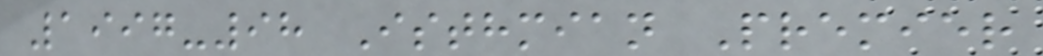1997-98 Isthmian Premier
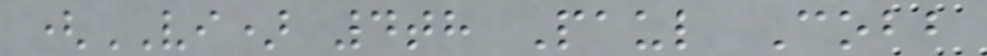(VI) 4th Paul Cobb
